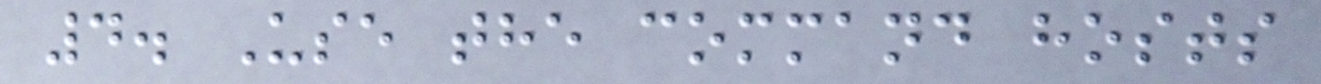4. Use the command hosts
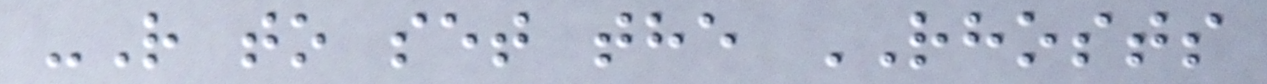-R to set the RHOSTS
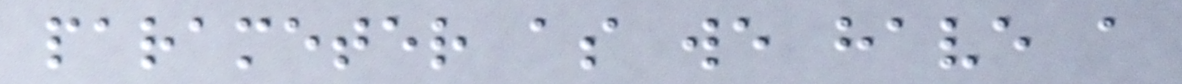parameter as we have a
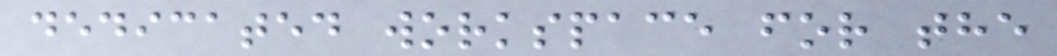dedicated workspace for the
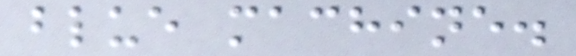blue machine.
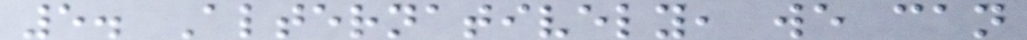5. Alternatively, we can
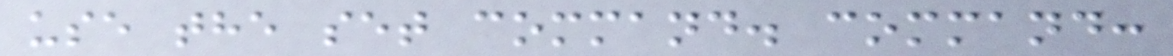use the set command. command:
